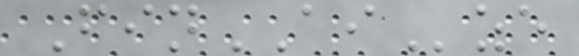FinAIze
